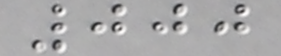000
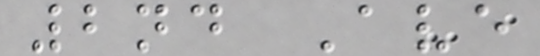2nd Ave
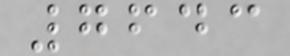7643
